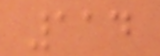114
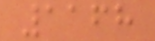1168
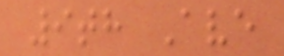9th Ave
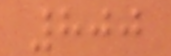800
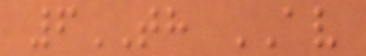6TH AV
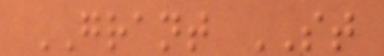GRANT ST
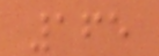165
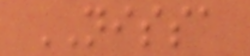NISSA
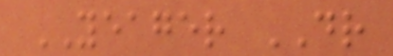YEAGER DR
